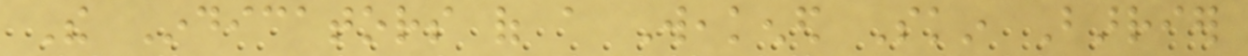The Indicators of a Weakened Skin Barrier
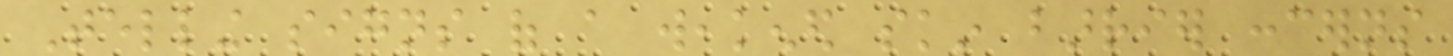Telling signs of a weakened skin barrier concerns
